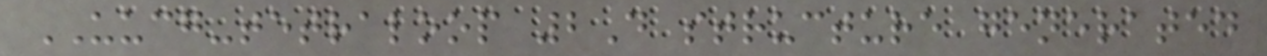UUCG-tetraloop 2D structure generated
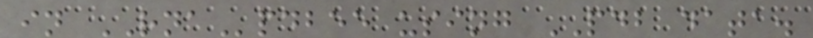in RNApdbee using PDB data.
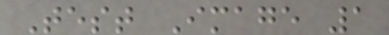Test Image 1
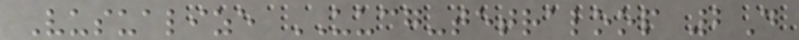Vusualize UUCG-tetraloop 2D
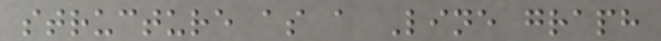structure as a Line graph
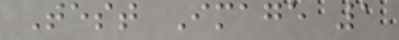Test Image 1
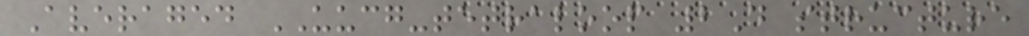Averaged UUCG-tetraloop 2D structure
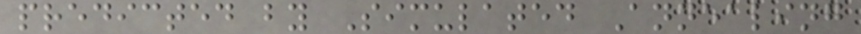predicted by Simulated Annealing
